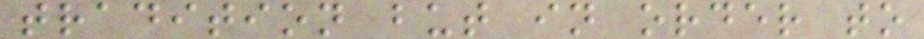tradition but in order to
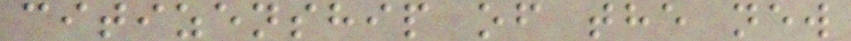citizenship of the new
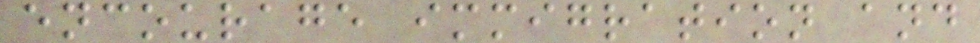encourage immigration and
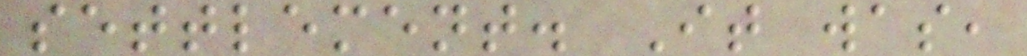settlement. It was,
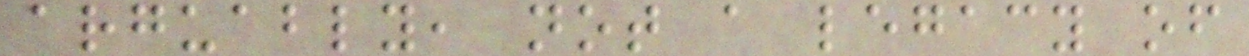arguably, not a legacy of
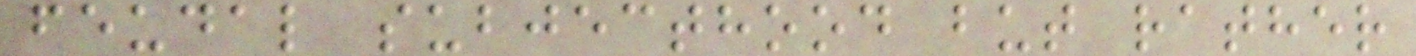feudal subjecthood but rather
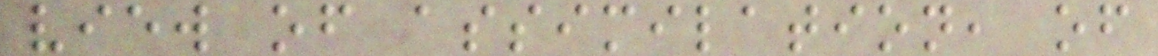view of assimilation, of
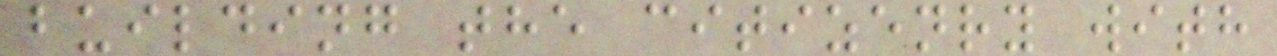building the citizenry with
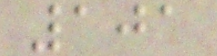101
